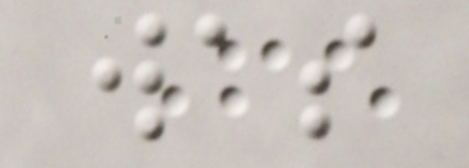was
